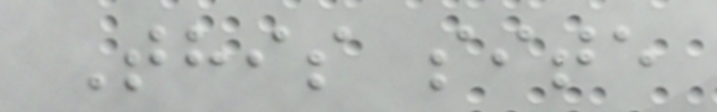This site
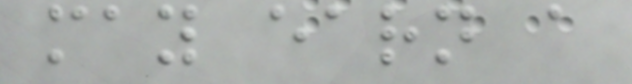may earn a
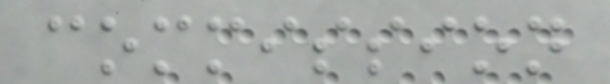commission
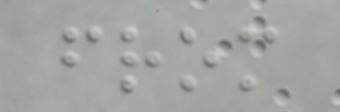from
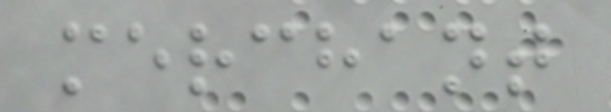merchant
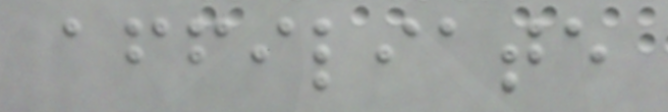affiliate
